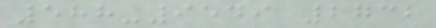588-9549 2732
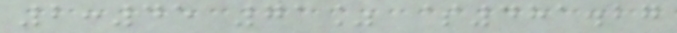2:45 71% $481.27
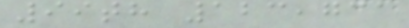99th 123,731
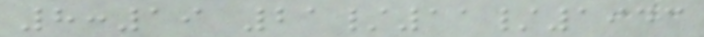8:19 21/11/1943
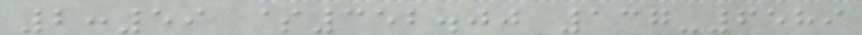2:59 $352.00 137-6589
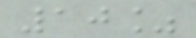10%
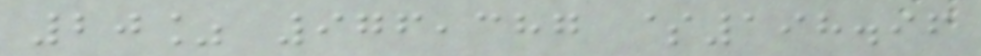20% 976,387 $198.96
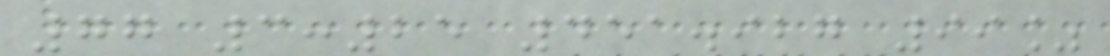77 3:25 451.927 99%
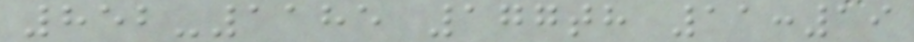852-1185 177th 11:19
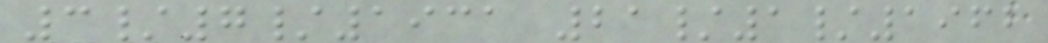3/7/1931 21/1/1962
